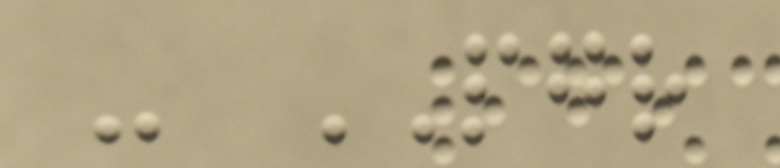- PGR
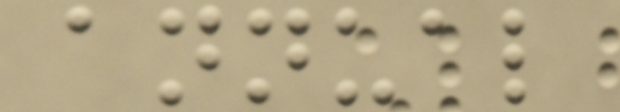annual
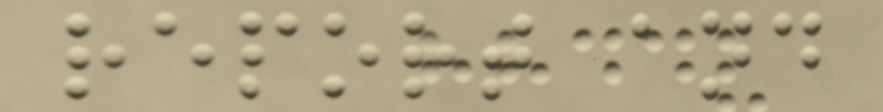report and
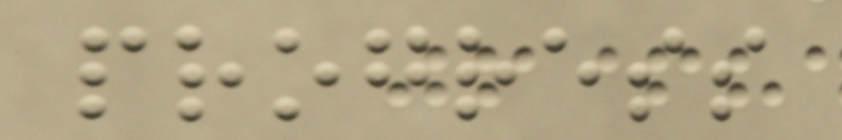progress
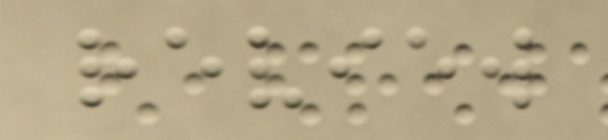review
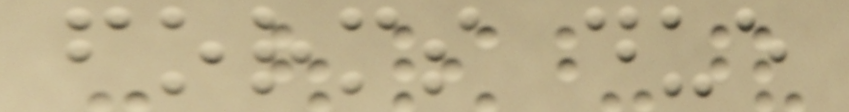forms due
